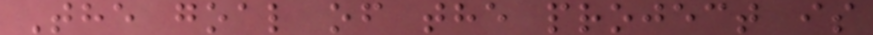The goal of the project is
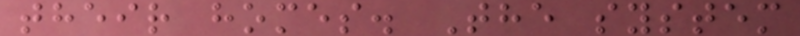their homes. The system
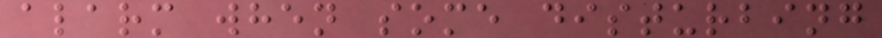alarm when some disturbing
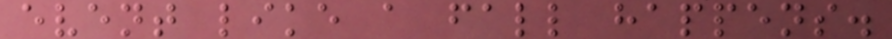event like a fall happens.
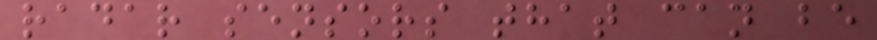radar sensors that can be
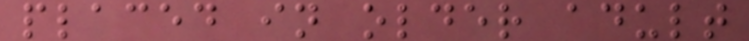placed in older adult
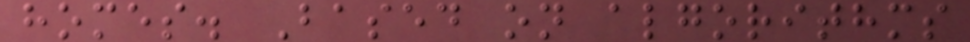homes. Based on algorithms
